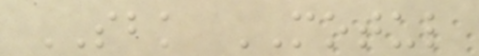SBK MOTUL
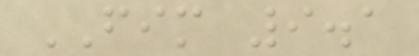FIM 9.1
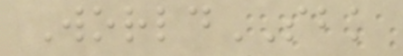WorldSBK
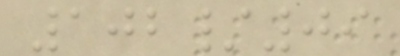102/09
